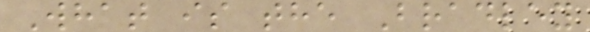What is the Bradley
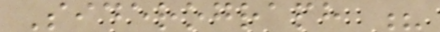Siderograph ?
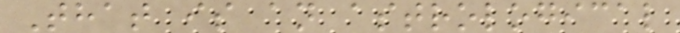That is an astrological
